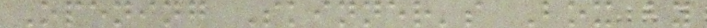Opening Skinner's Box by
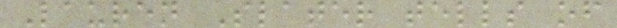Lauren Slater tells of
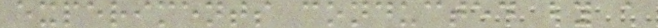experiments conducted by a
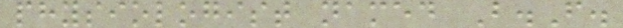physiologist named B.F.
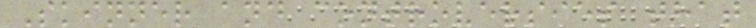Skinner and controversies that
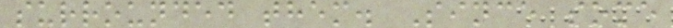surrounded them. Since some
